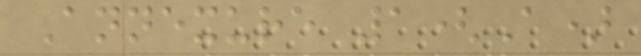Annexure 1(A)
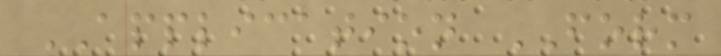APPLICATION FORM
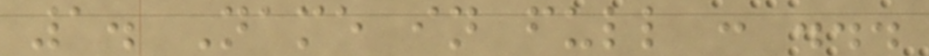1. Name in full : ...
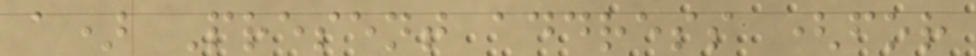a) Present address (for
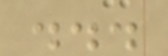...
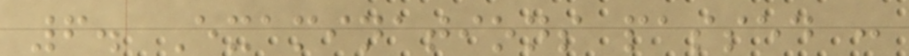6. Examinations passed :
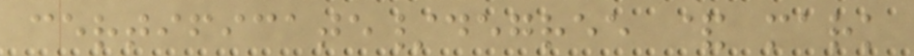certificate/degree & mark
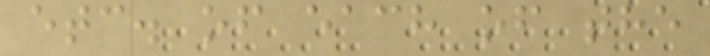etc. of each of the
